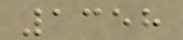1358
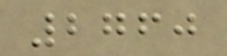2760
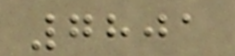7801
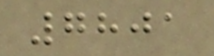7801
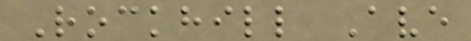Rockhill Ave
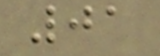01
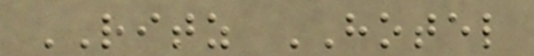RITZ HOTEL
